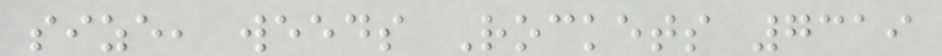size, weeds Rockets 7319
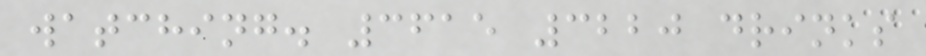watching. 3615 3220 drinks
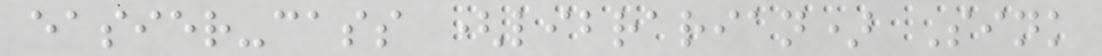easier-cass (librarian) Sink
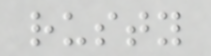rusty
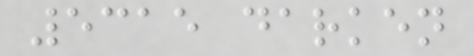5315 darken
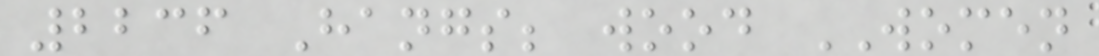2236 Hangs; wood WOMEN
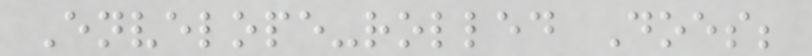Envelope-rolled Does;
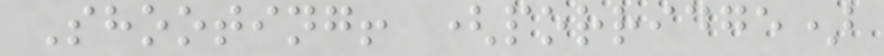Shooting! (porridge)
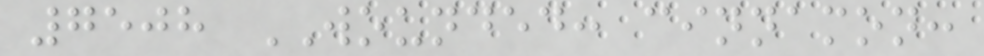7508 WOUNDED: cinnamon:
